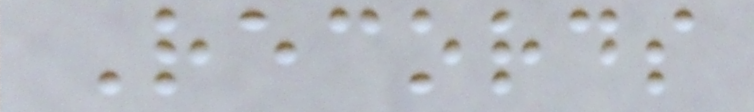Records
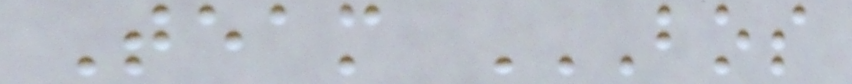Team BOS
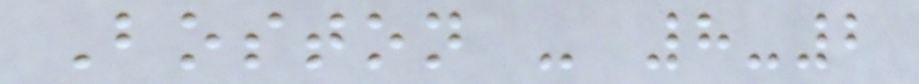Boston - 8-2
